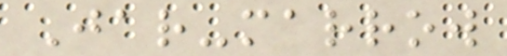Jar-marrow
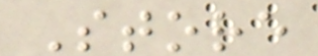Store
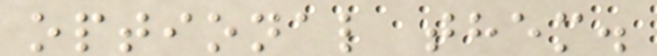optional them.
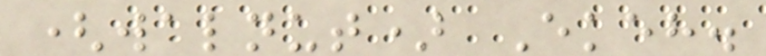(walnut) Ekeh.
